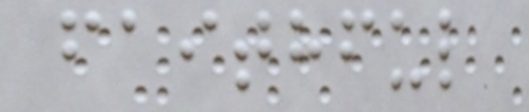faithful
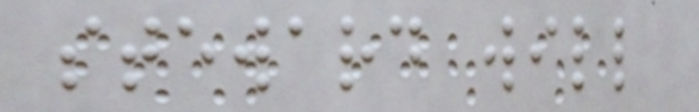steward will
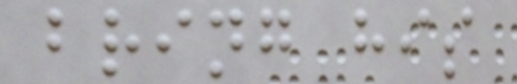bring his
